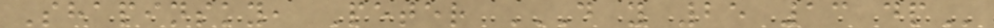Shapinsky, Peter D Y 25 13 DP
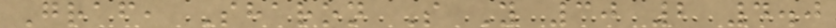Graf, Sharon S Y 30 2 4.0
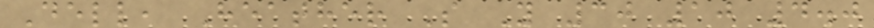Dell, Heather S Y 30 10 4.0
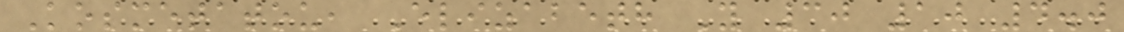Kosmetatou, Elizabeth Y 30 10 4.0
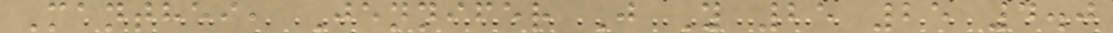Manthei, Jennifer J Y 25 25 4.0
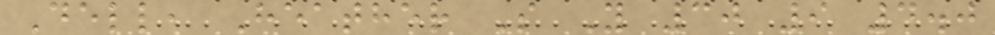Dell, Heather S Y 30 9 4.0
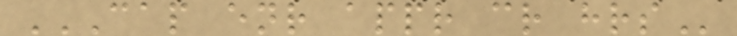CAP ENR APPR CR HRS
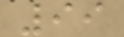99
